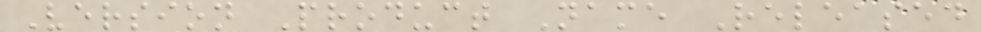Version Product Name Released
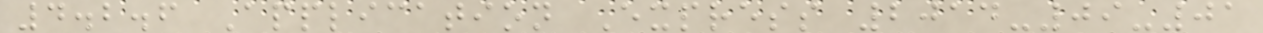4.2.6 Application Express 2014-09-01
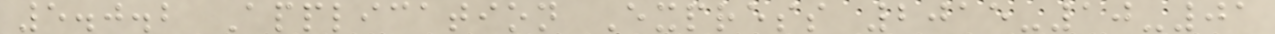5.0.2 Application Express 2015-10-01
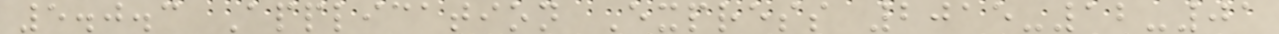5.0.3 Application Express 2015-12-01
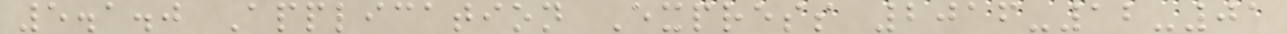5.1.0 Application Express 2016-12-01
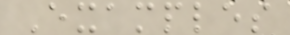Examples
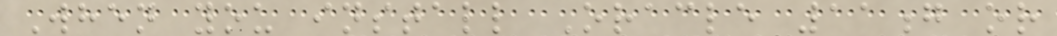When you install Oracle 11g or
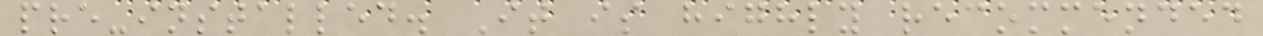pre-installed. It is highly recommended
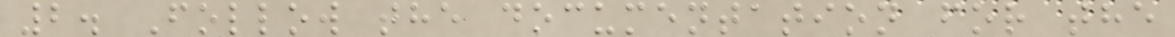2. Follow the documentation for the
